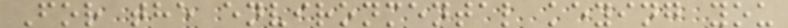For the environmental keying you
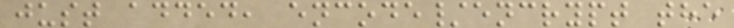just added, encode/encrypt the
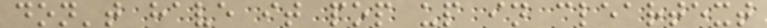don't have it pop up in cleartext
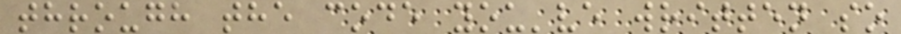through the code you've written so
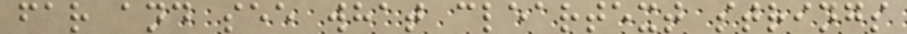far and see what cleartext strings
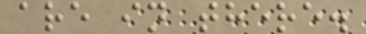are in there.
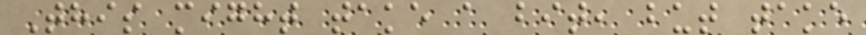This might take a bit, but take
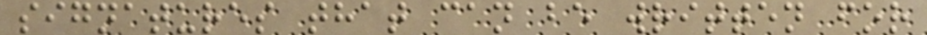signatures that can be written for
